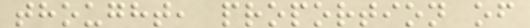thought, proportion of
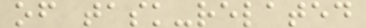of task-related
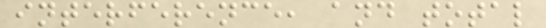interference, and total
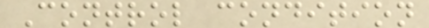Control condition
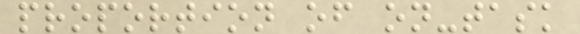proportion of on-task
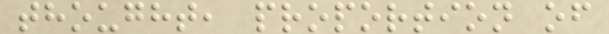thought, proportion of
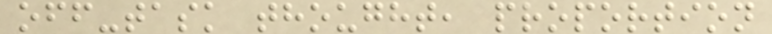off-task thought, proportion
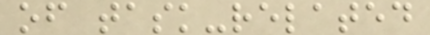of task-related
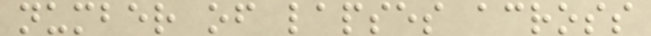number of lapses across
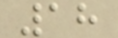18
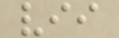vii
